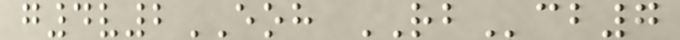g4v2EOH RBcb7
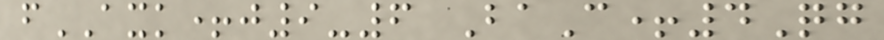fAXK+j9-6 BaC+4Qg
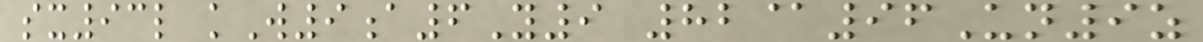sx93l kW9a6Y9 82@96Un9z
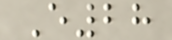E28
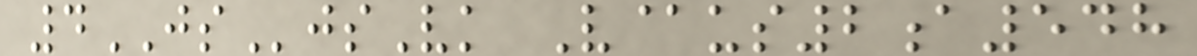4JSjsVk V@us2a548
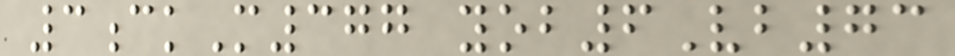3ckM377 yob6Vb73
